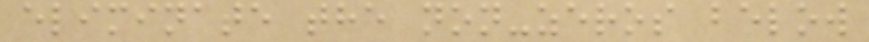eliminate the non-zeros below
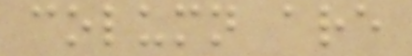column are
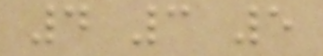4 3 5
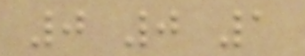0 0 1
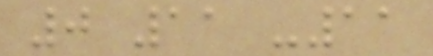0 11 -11
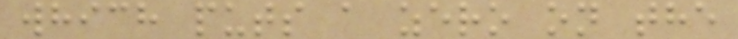which puts a zero on the
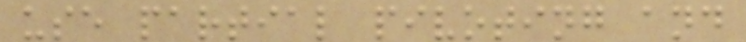use partial pivoting and
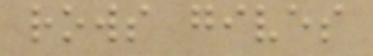rows gives
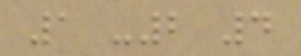1 -2 4
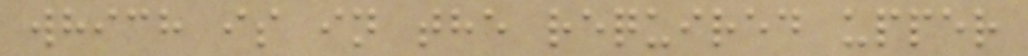which is in the required upper
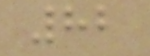82
